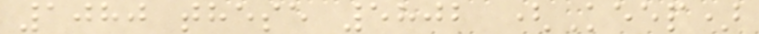1080 these 5802 (Keep)
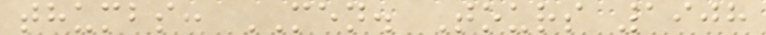thumbs: MEN. Tours 1908
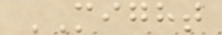MIGHT
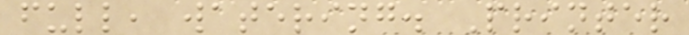full, watering. Printer
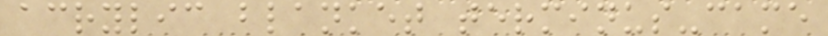acrylic blanket terminus-came
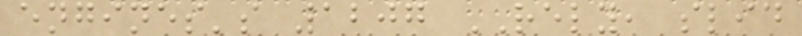engines's 1207 RELY, slid
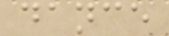dance
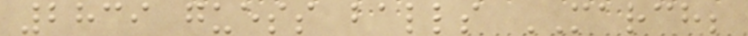2839 guess balls MARCH;
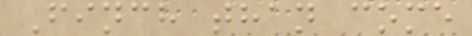Finch than come
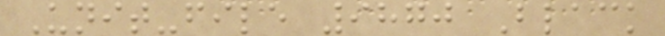Unit-file 9870 Black
